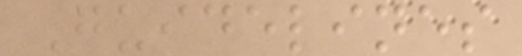Guidelines
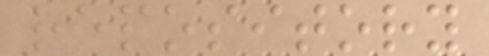repository
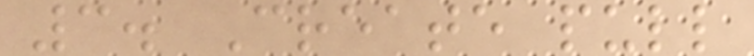3. Create pull
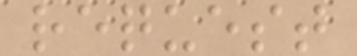request
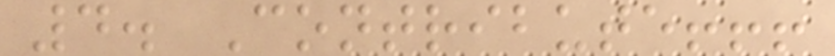4. Contribute!!!
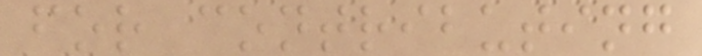for contributing
